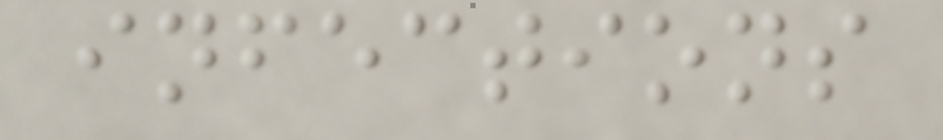infections
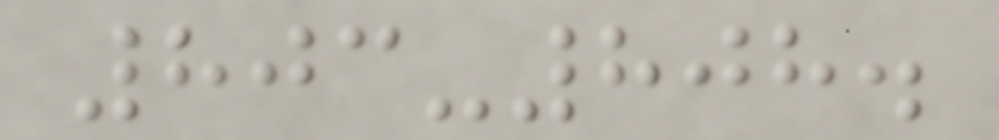803-808.
